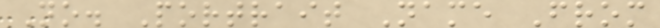No. Portrait Name From
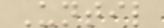Until
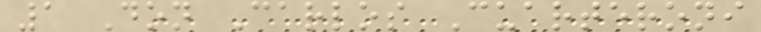1 Don Carlos Cuarteroni
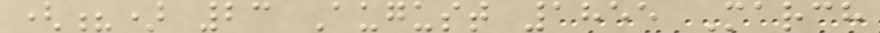(?) 23 August 1855 March
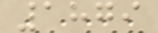1879
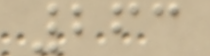263
